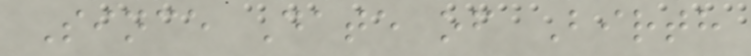Since Date of Birth
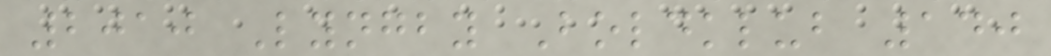2010 Lyngby Boldklub 140
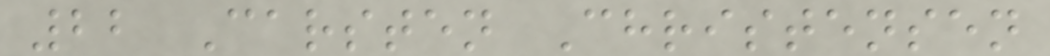22 Carsten Christensen
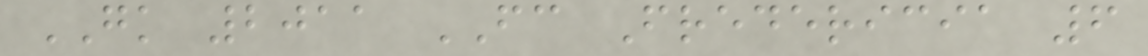GK 2011 FC Fredericia 6
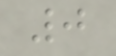0
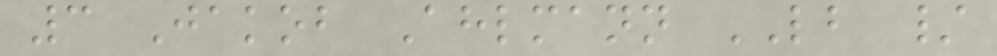3 Jakob Ahlmann LB /
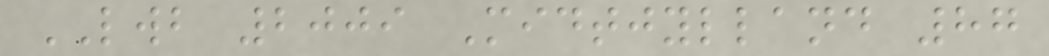LWB 2009 Midtjylland 87
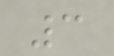3
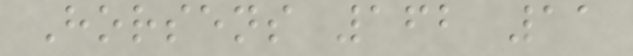Horsens 162 11
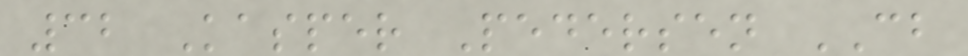32 Kasper Pedersen CB
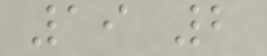19 2
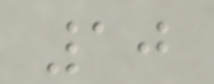10
